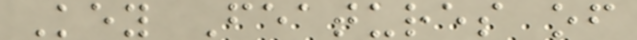Key Features of
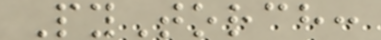PyTorch:
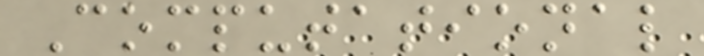Computational
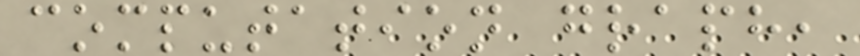computation graph,
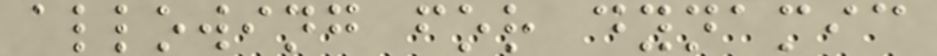allowing for dynamic
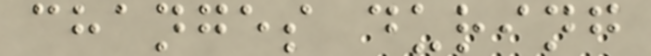changes during
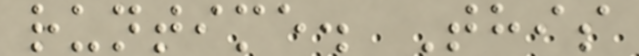runtime. This
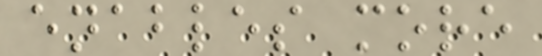enables more
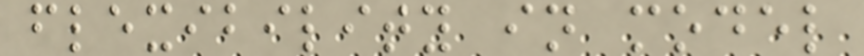flexibility in model
